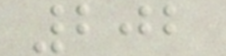202
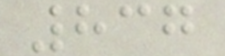837
